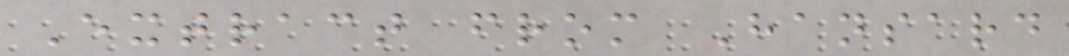Extract from Hansard
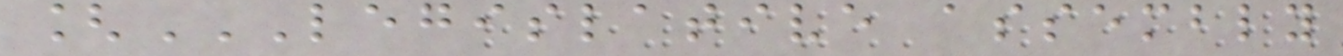[LEGISLATIVE ASSEMBLY
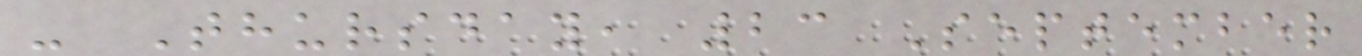- Thursday, 23 September
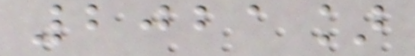2021]
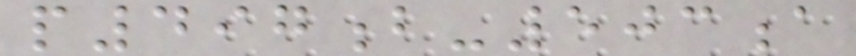p497b-503a
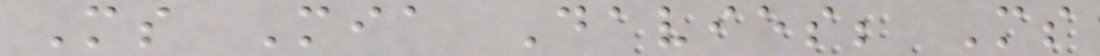Ms Mia Davies; Ms
